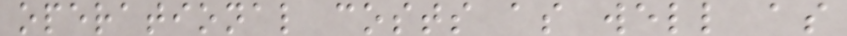operational costs as well as
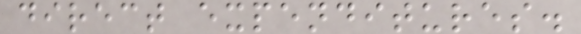direct expenditures.
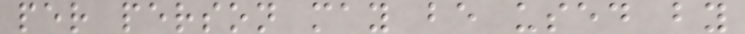per person may be used by
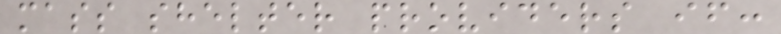mass shelter providers if:
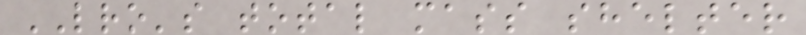LRO's total mass shelter
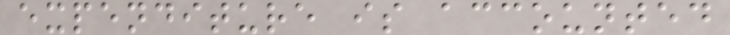expenditure is accounted
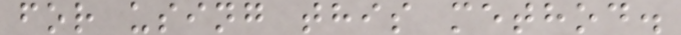for using this method.
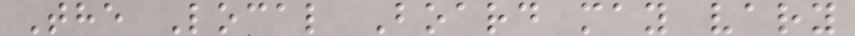The Local Board may vary
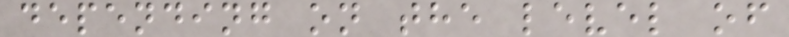depending on the level of
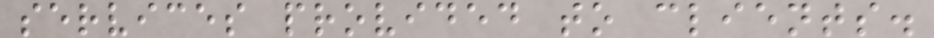services provided to clients.
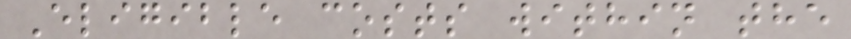Eligible costs within the
